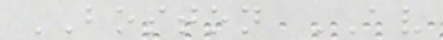BOSTON AV
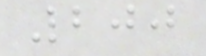200
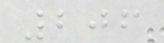206
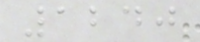1240
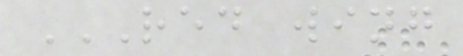RED WING
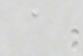a
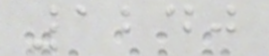1240
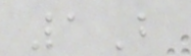1B
